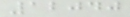12040
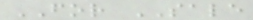FOR SALE
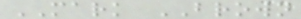MARK BROWN
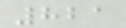821
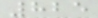825
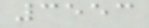3553
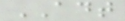ADT
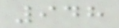948
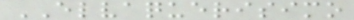ELVAQUERISIMO
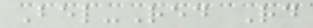Bel-Red Rd
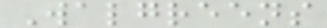Walgreens
